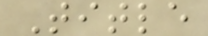Title
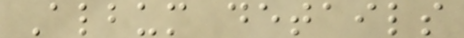Album details
